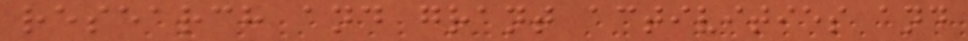research and grant activities and
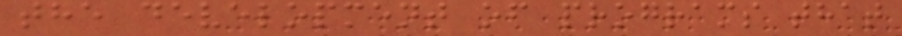the development of programs that
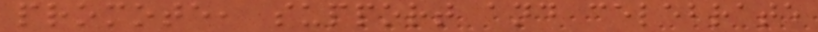promote, support and celebrate
